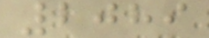2089
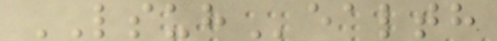LSUHealth
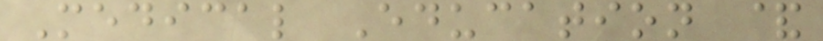Medical Education &
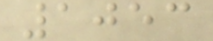1053
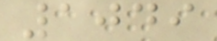1049
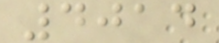4014
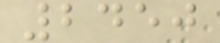2450
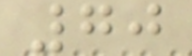70
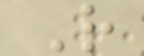R
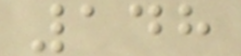148
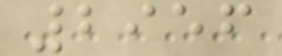2956
